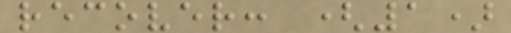recover: (1)
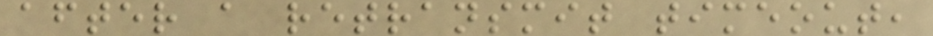after a retransmit timeout,
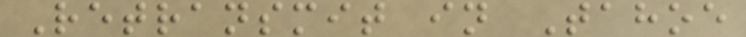Retransmit in Tahoe
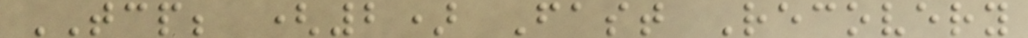TCP; (2) Fast Recovery
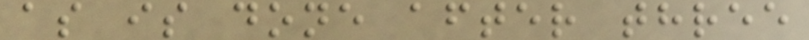as is done after three
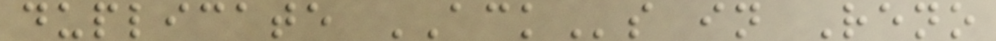duplicate ACKs in Reno
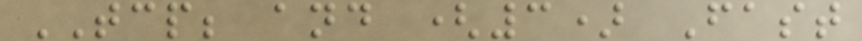TCP; and (3) Fast
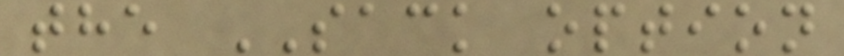the SACK option
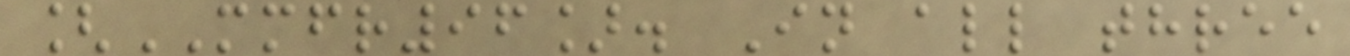[MMFR96]. In all three
